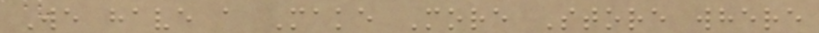We have a Make More Store where
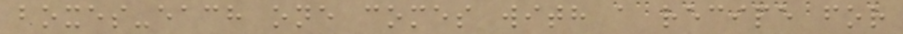boxes-each one comes with a recipe for
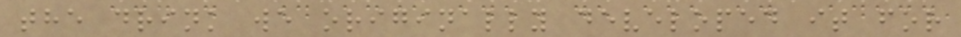the drink we originally developed it for
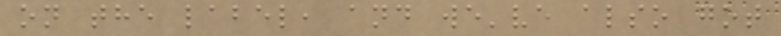on the label, and we've also got
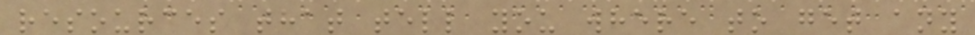resources that tell you where to get any
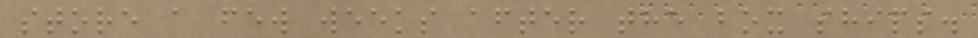store a few weeks after the box ships.
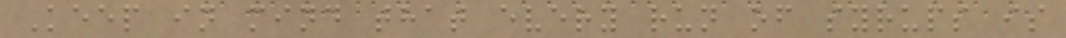Keep in mind that every run of syrups is
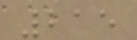215
